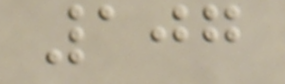107
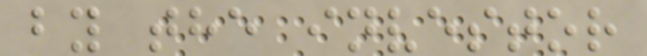by the investor
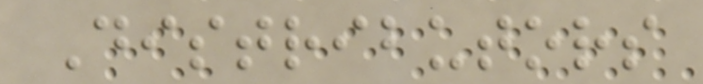Distributors
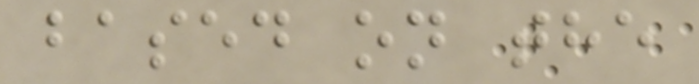based on the
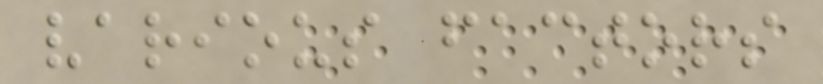various factors
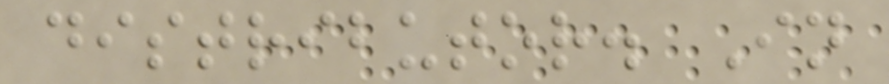distributor. In
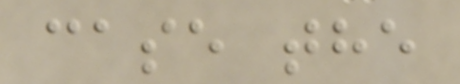case the
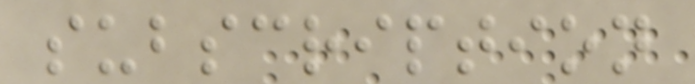subscription
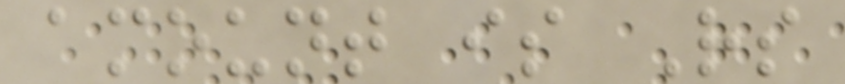amount is Rs
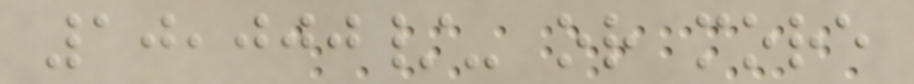10,000/- or more
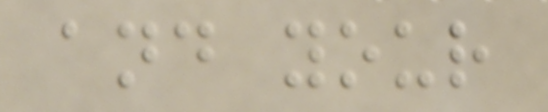and your
